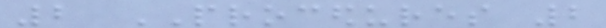2 PROCEDURES 2
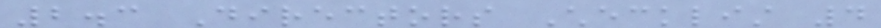2.3 Directors Checklist 4
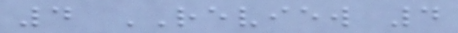4 REVIEW 4
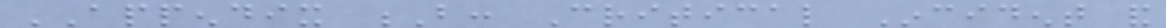APPENDIX B: Critical Incident and
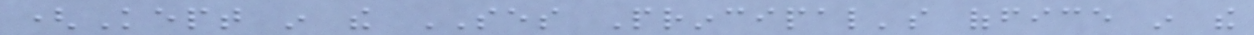(Kept in the SES Principal's office in the
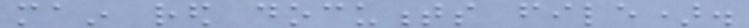main red documents file).
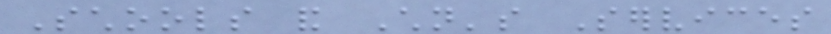Schools and Children's Services
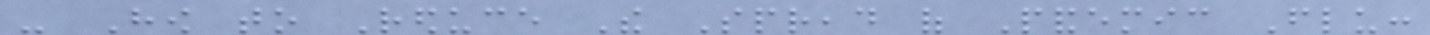- How to Reduce The Spread of Pandemic Flu:
